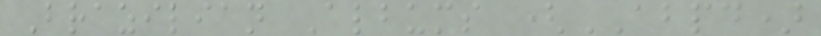Brazilian Albums (ABPD)
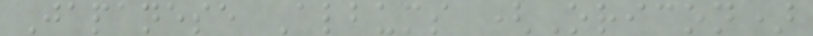Japanese Albums (Oricon)
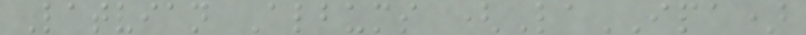Latvian Albums (LaIPA)
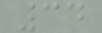34
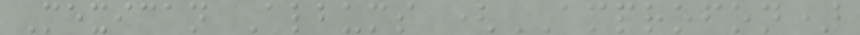Mexican Albums (AMPROFON)
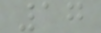17
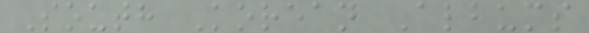South Korean Albums
